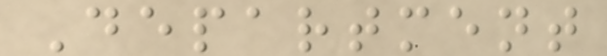Department
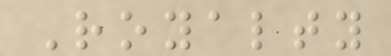Royalty
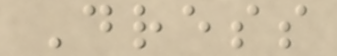Dress
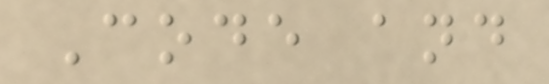Code and
